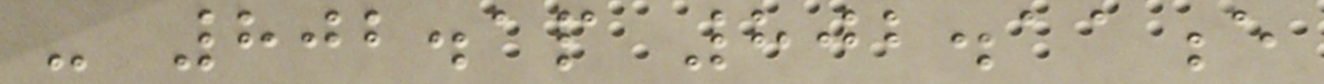- 802.1p 802.11e
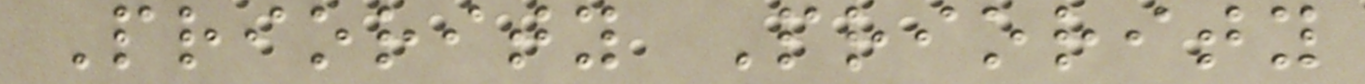Priority Priority
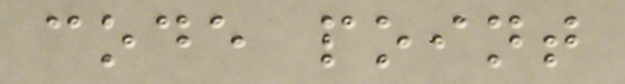code point
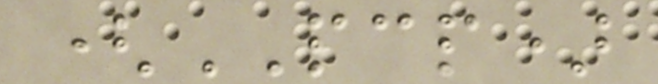(PCP)
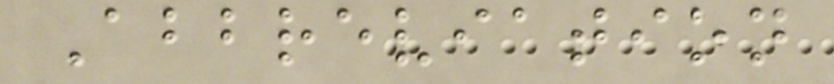Abbreviation
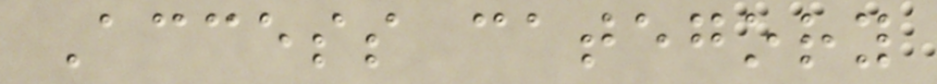Access category
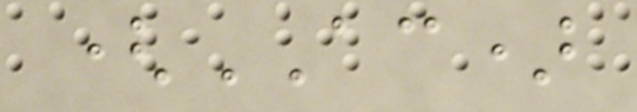(AC)
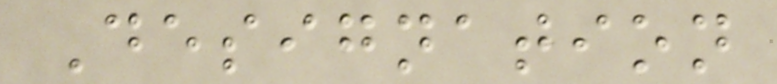Designation
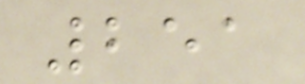251
